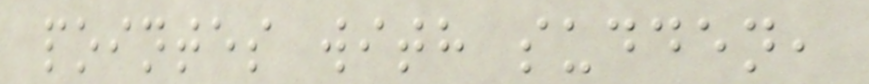pointes with sudden,
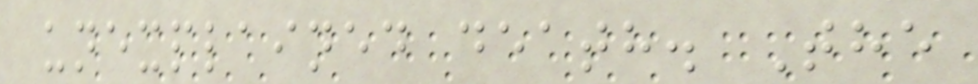unexplained death. The
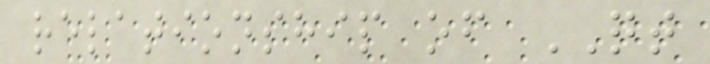relationship of QT
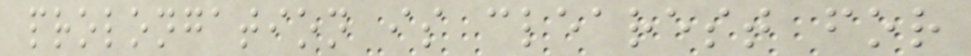prolongation is clearest for
